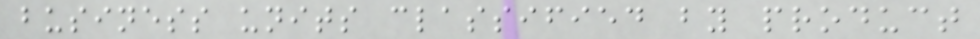business units classified by product
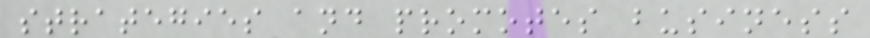strategies and promotes business
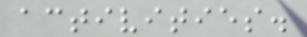activities.
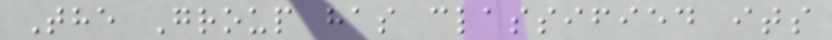The Group has classified its
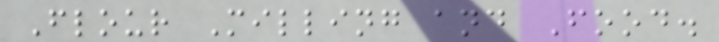Flour Milling and Food.
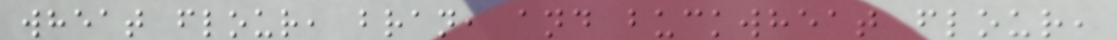wheat flour, bran, and buckwheat flour,
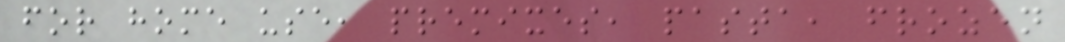for home use, premixes, pasta, frozen
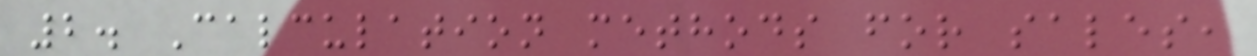2. Calculation methods for sales,
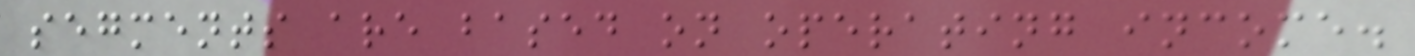segments are based on operating income.
